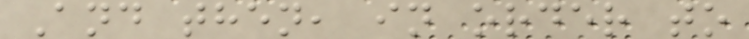And then, in order to
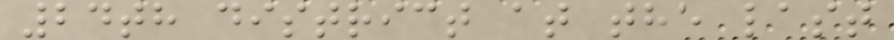24th district at the last
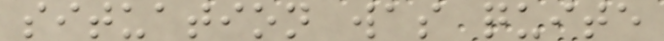situation was quite
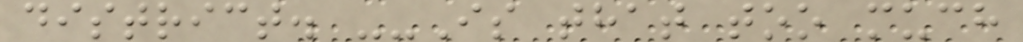district. --Is that too much
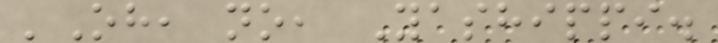'Oh, no, Yashippi.
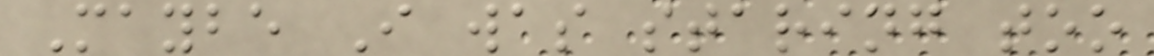Maybe I was staring too
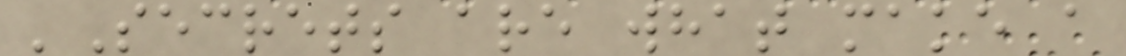'Secrets are what make a
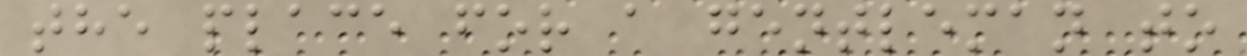the place for a gentleman to
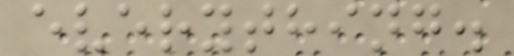everything.
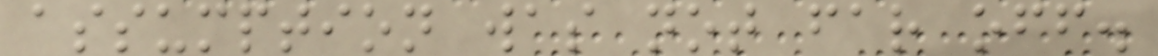assumption was not far off.
